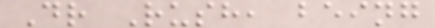Dr Rush, being
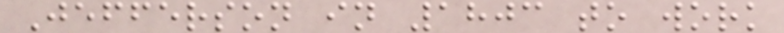Jefferson in 1803 to work
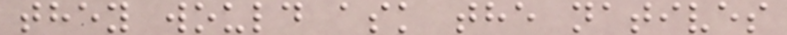they would ask the natives
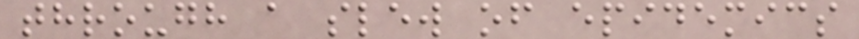through a slew of epidemics
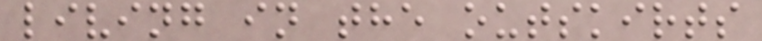living in the outskirts
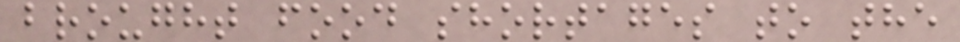brought food shortages to the
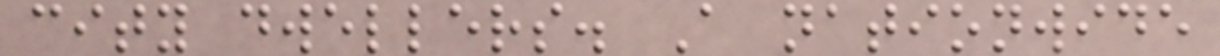city dwellers. A nationwide
